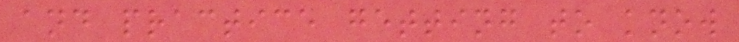and practice getting to know
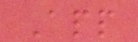App
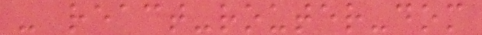- react-router-dom
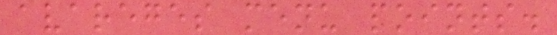avareges menu points.
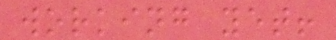working yet!
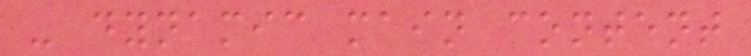- dynamic main content
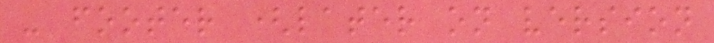- footer (later on version
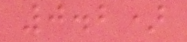0.2)
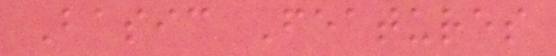Basic Features
